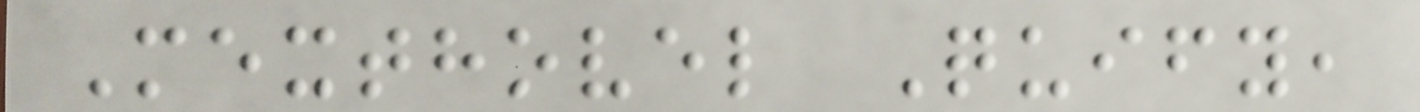Mexthovel Quify,
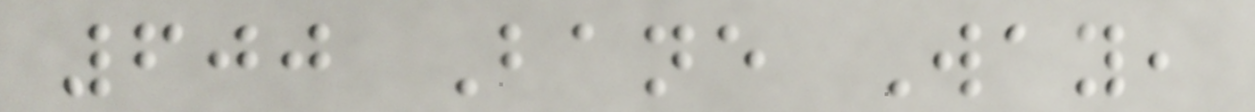600 Bane Way,
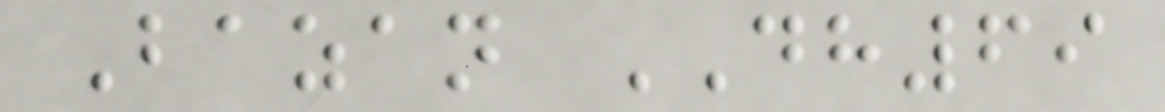Bazan DH69
